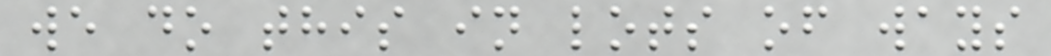we do this in lots of ways
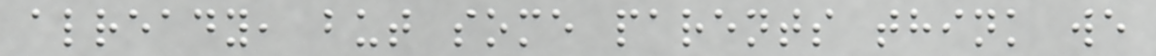already, but some parents think we
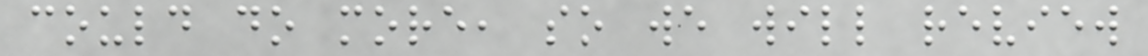could do more, so we will review
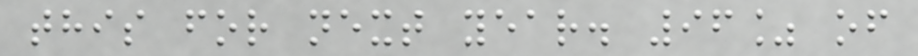this for next year. 96% of
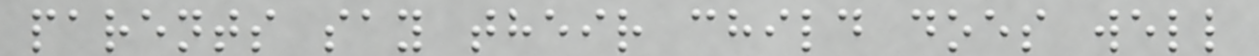parents say their child does well
